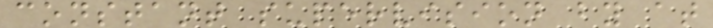constant supervision by at
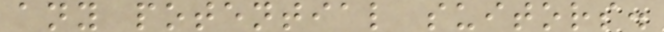any potential suitors.
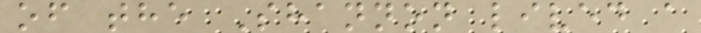of the Shannon lived a
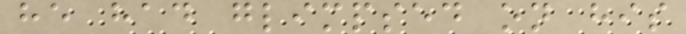he had glimpsed on his
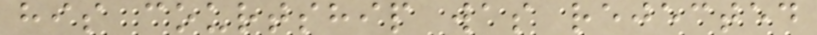his courtship was rejected
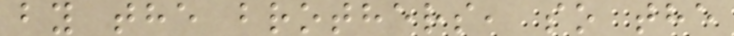by the brothers, so the
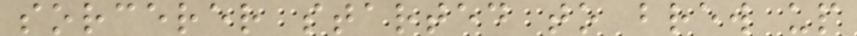sorcerer started to brew up
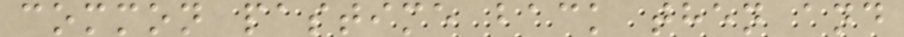common pastime back then and
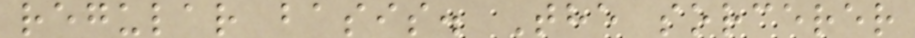regular basis. The sorcerer
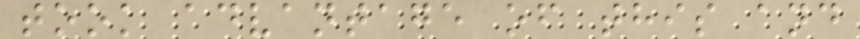took advantage of this and
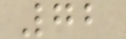72
